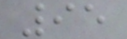95
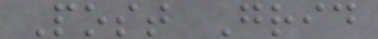Post Grid
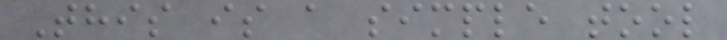This is a simple tool
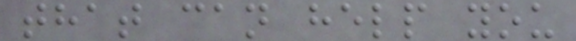that can help you
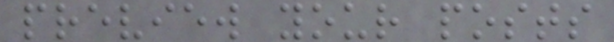preview your posts
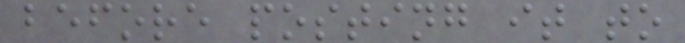before posting it to
